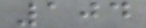104
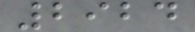2924
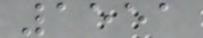1551
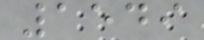1549
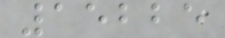15225
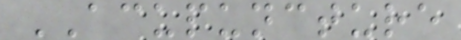ACUPUNCTURE
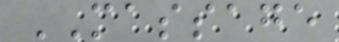MASSAGE
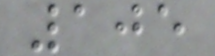105
